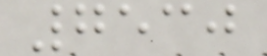7530
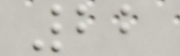22
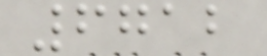6712
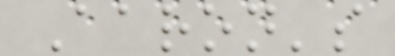Aaron's
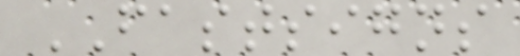FASTSIGNS
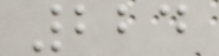224
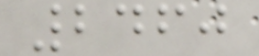2460
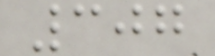307
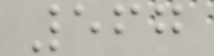567
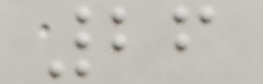26
